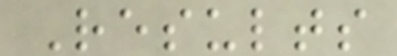Results
